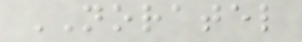NORATEL
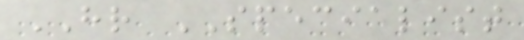HR SPECIALIST
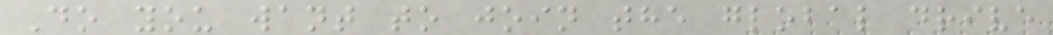Do you want to join the global drive
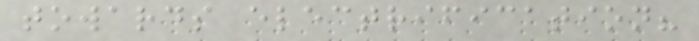towards electrification?
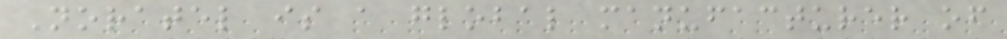Noratel is a global manufacturer of
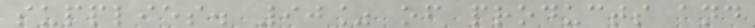supplies. 90% of products and
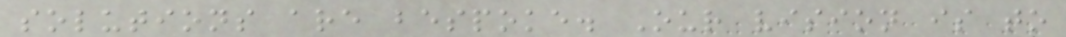solutions are bespoke. Our vision is to
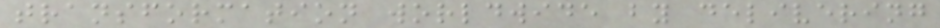transformation worldwide by delivering
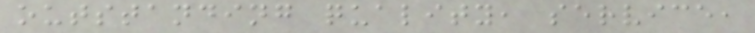outstanding quality, service,
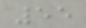55
